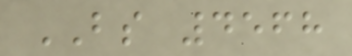BS 4568
